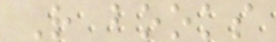R books
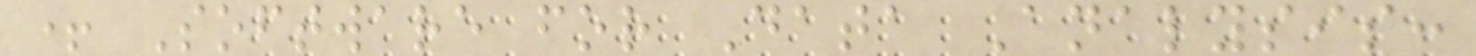+ Software for Data Analysis:
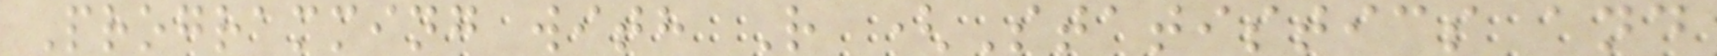Programming with R (Statistics and
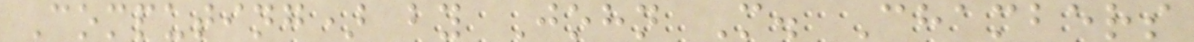Computing) by John M. Chambers
